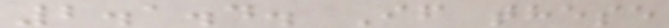2.1.4. If these
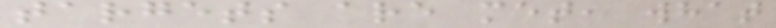targets are met, what
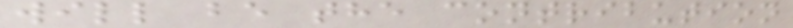will be the contribution
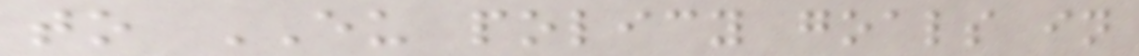to EU policy goals in
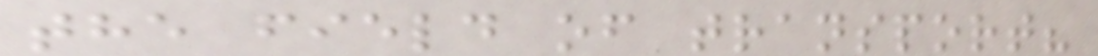the field of transport?
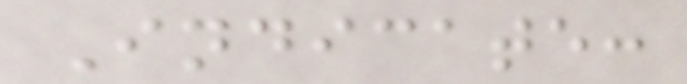Indicate:
